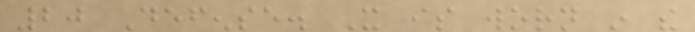20 Defense. It is worn in the
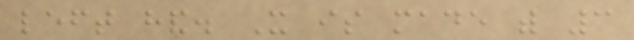left hand. It is made with 3
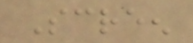Screen
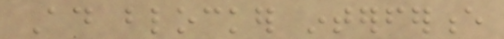Ad blocker interference
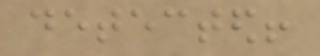detected!
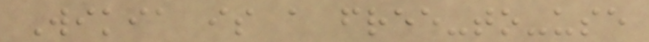Wikia is a free-to-use
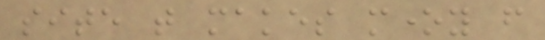site that makes money from
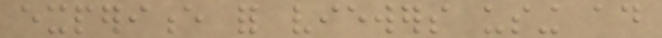experience for viewers using ad
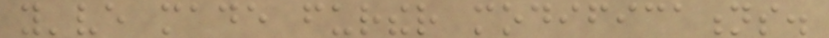you've made further modifications.
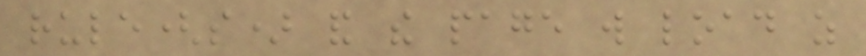rule(s) and the page will load as
